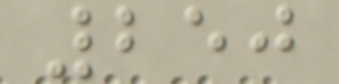250
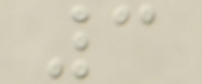3
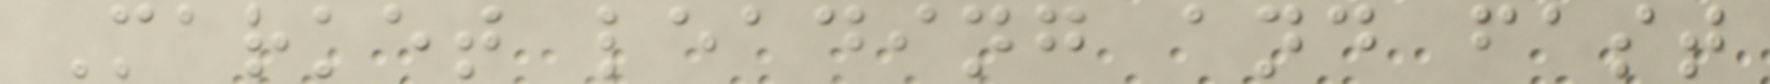Market leading and fast
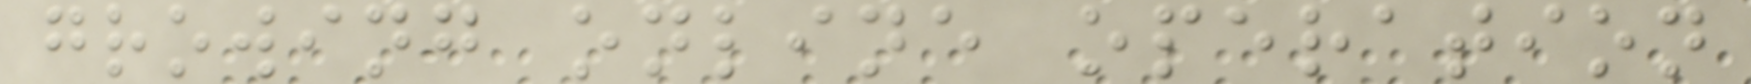growing online operation
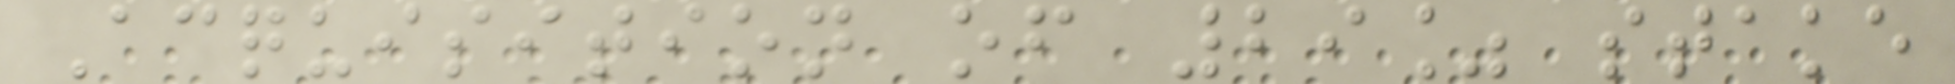Acquisition of 29% stake
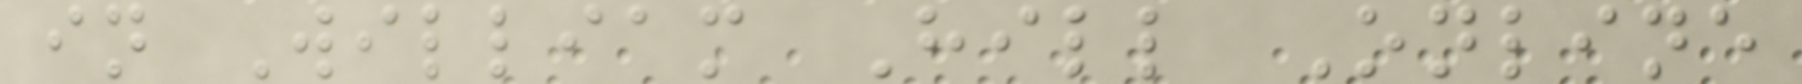in William Hill Online
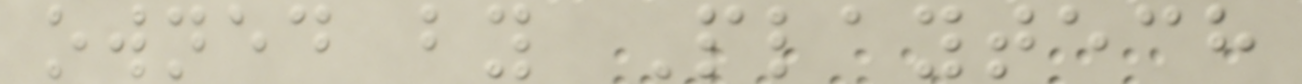owned by Playtech
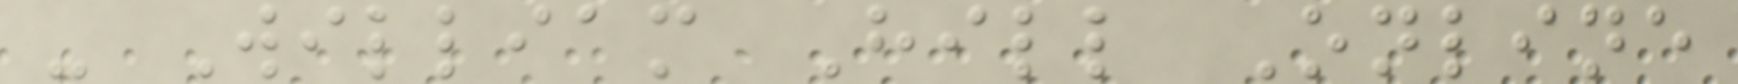- William Hill Online
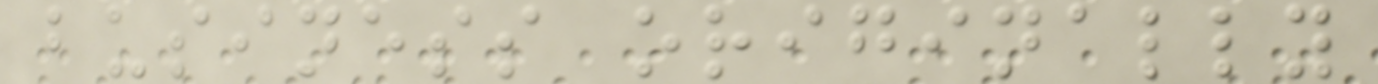business originally
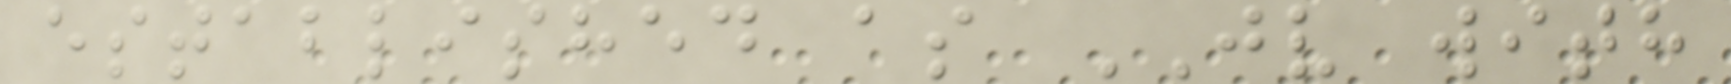established as JV with
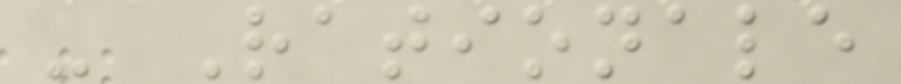- Rationale
